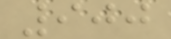900
